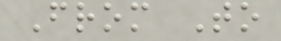From To
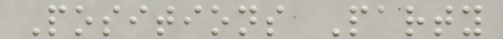Positions Party
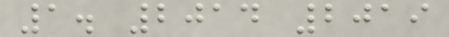1. 2014 2019
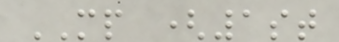MP (1st
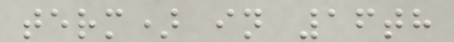term) in 16th
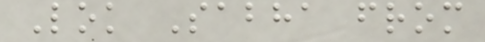Lok Sabha from
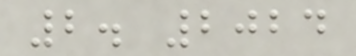2. 2024
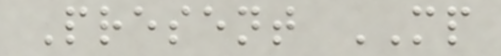Present MP
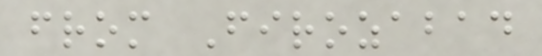from Firozabad
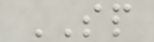SP
